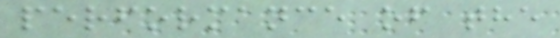performance of the
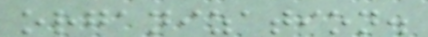organization.
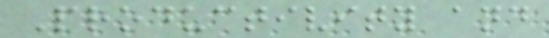Productivity and
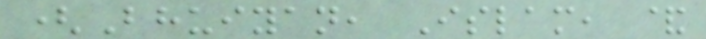(Bhuiyan, Islam, &
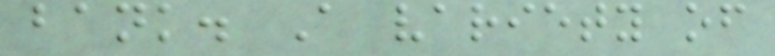bank. A variety of
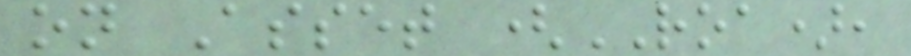on Asset (ROA),
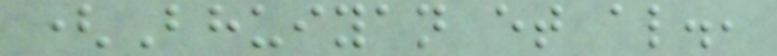(Bhuiyan et al.,
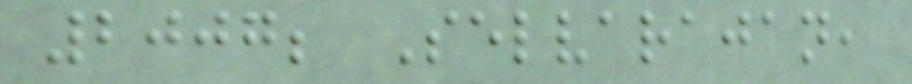2007; Selvarajan,
